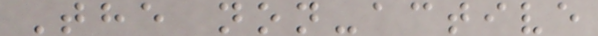The non-active
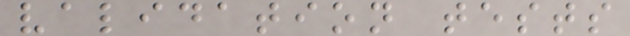validation tests
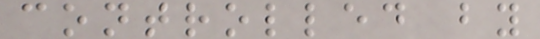controlled by
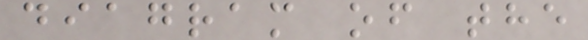diagram of the
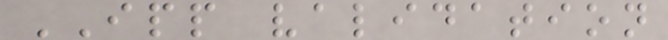IPP validation
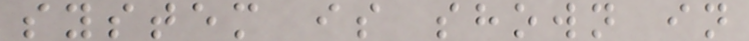system is shown in
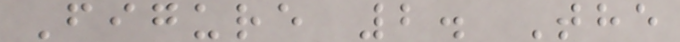Figure 2. The
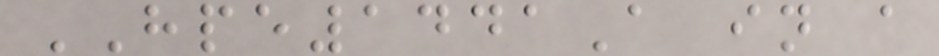HPE1441A in a
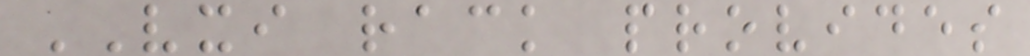VXI rack provides
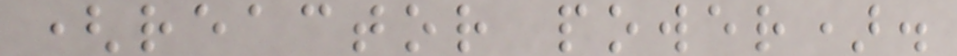(reactor power).
